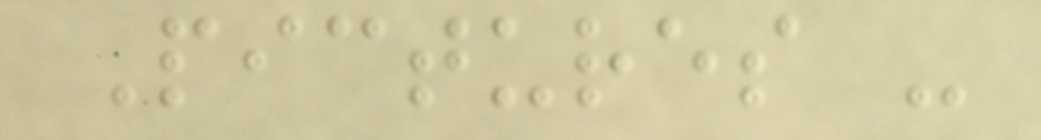Pictures -
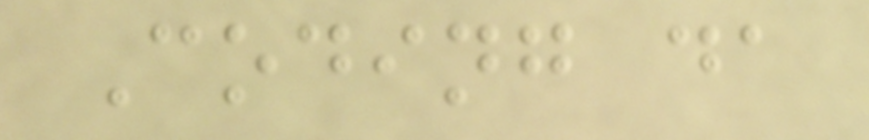Coding da
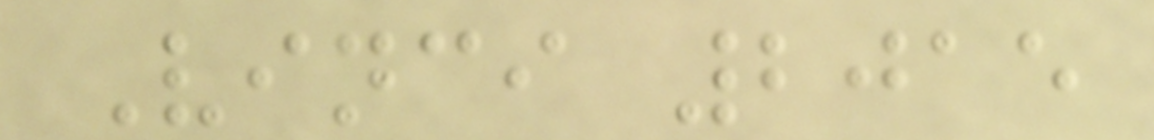Vinci 2015
